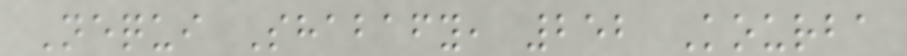Nequi Shabafy, 252 Kourba
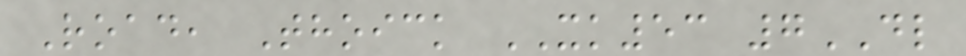Road, Thoick XK53 7DL
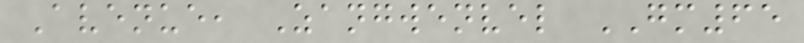Avenue, Zangwenvel GM65
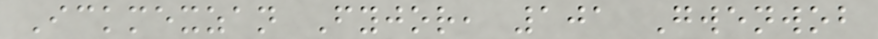Ickmexzan Fyjor, 101 Gwenwob
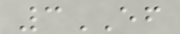3EF
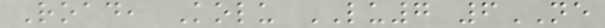Road, Kolu LU7 6NE
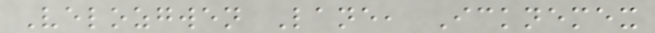Velozgwen Lane, Icknemex
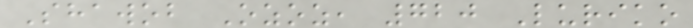Shawob Ozoz, 720 Luriko
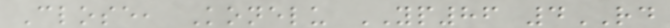Close, Konelu YP86 4RD
